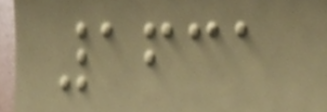1631
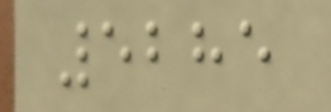5285
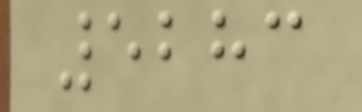5283
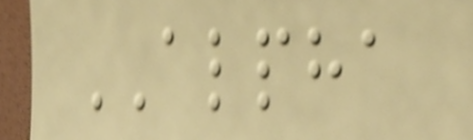ALPHA
